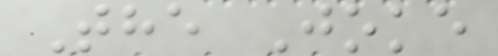The Joke
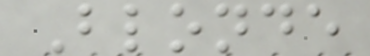Blonde
